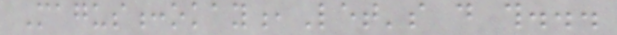Magus:okay,Let's do this...
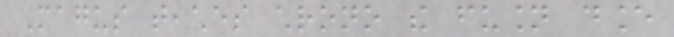Magus teaches chrono the fusion dance
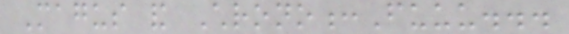Magus and Chrono:Fuuu...
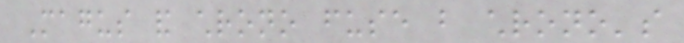Magus and chrono fuse but chrono's
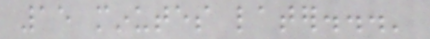15 minutes later...'
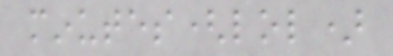minutes(lol)
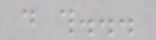do this...
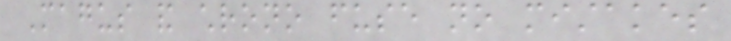Magus and chrono fuse no mistakes
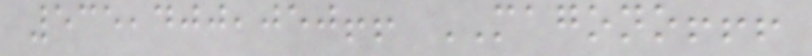535,400,050!! MAGONO!!!
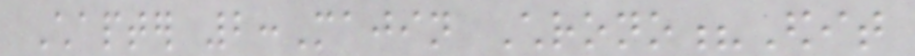Chapter 2:Majin Chrono?Edit
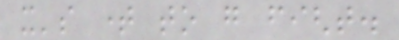it's time to go fight.
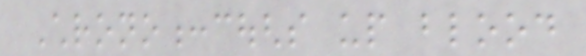Chrono:coughs up blood
